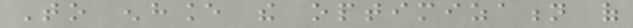To enhance the optimization of
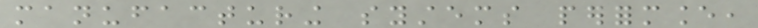manufacturing systems performance,
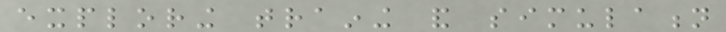exploring training and simulation
